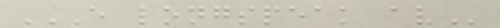E LONGSPEAK AV
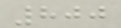800
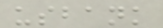usbank
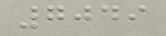7049
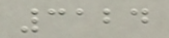3124
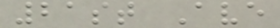21st Ave
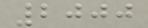2000
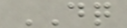DQ
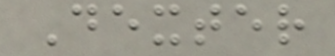Dexter
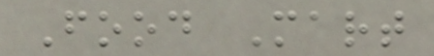Food Mart
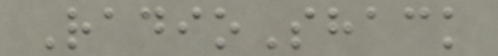RadioShack
